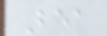Bea
